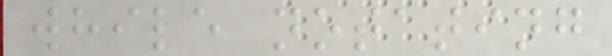while notating
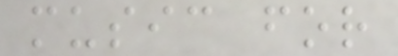music for
